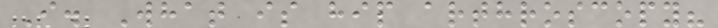I. What is hip arthroscopy?
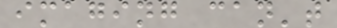imaging can't
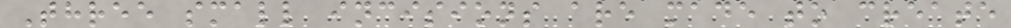Three small incisions are made to create
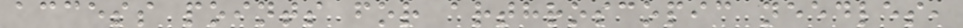access points for arthroscopic needles,
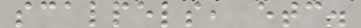scalpels, etc.
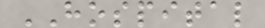HOSPITAL
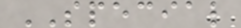SPECIAL
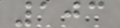103
